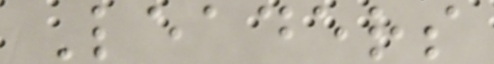Leaders
